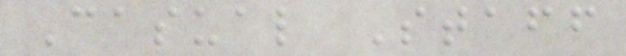Casual Staff
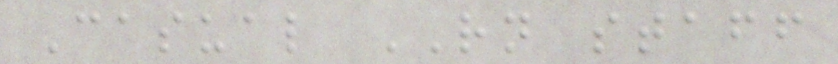Casual RN staff
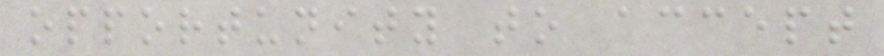opportunity to accept
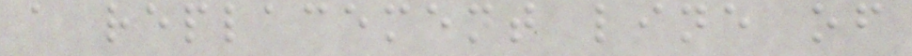a replacement line of
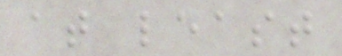at least
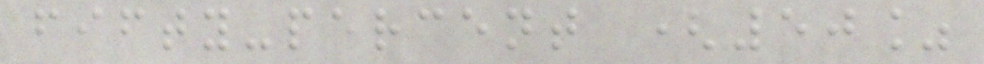fifty-percent (50%
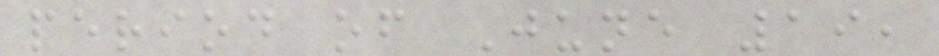period of June 19,
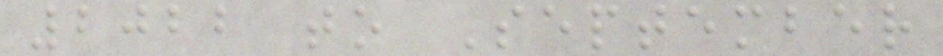2022 to September
